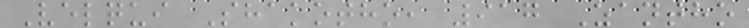Velqui Shakotho, 917 Zantho
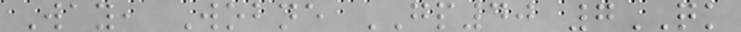Way, Wobne GP40 7QK
